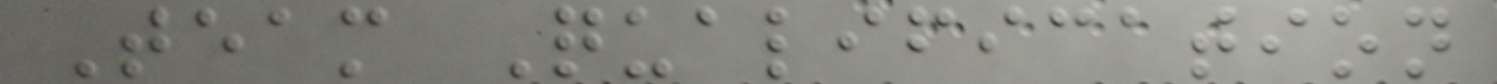Team Qualification
